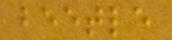beetle
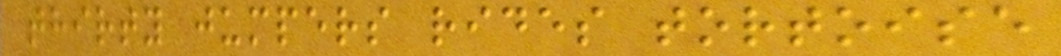thirty jumpers rides tortoise
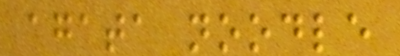agata noodle
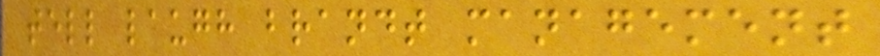tell laugh brandt management
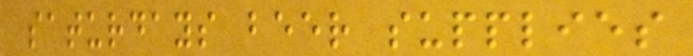saturdays beer supplies
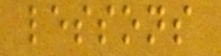lessons
